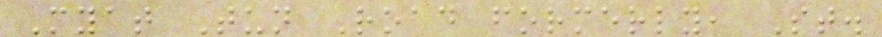Myat Tun Road formerly, St.
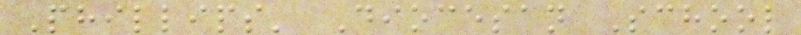Phillips' Diocesan School
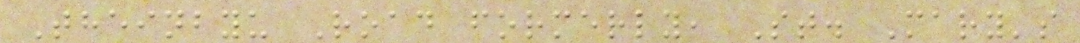Theinbyu Road formerly, St. Mary's
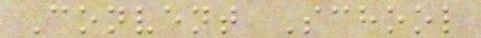Convent School
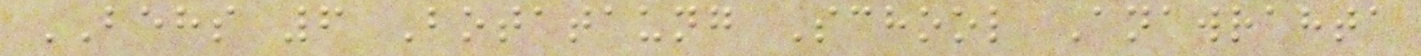BEHS 6 Botataung School Anawrahta
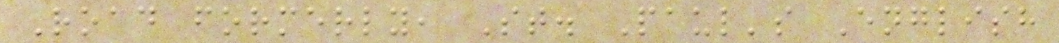Road formerly, St. Paul's English
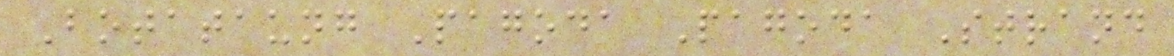Botataung Pagoda Pagoda Strand
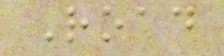Road
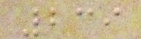239
